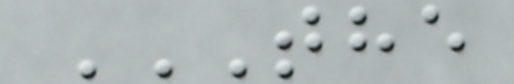THE
